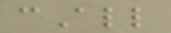cAll
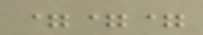===
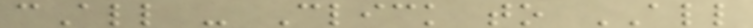cAll - Click to ALL
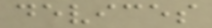devices
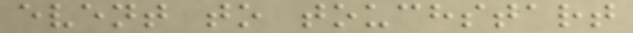event to touchstart
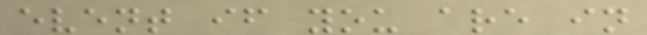event if you are in
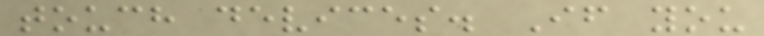touch devices. If you
